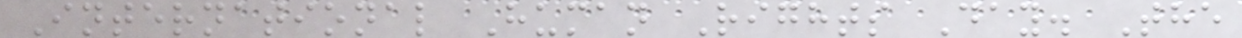International Human Rights Day. The
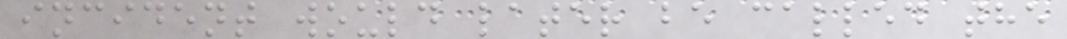incident would later be called the
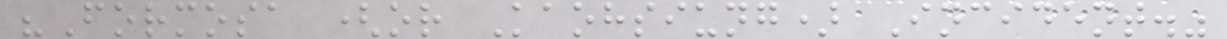"Formosa (or Kaohsiung) Incident."
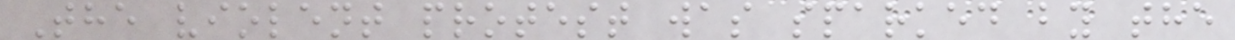The violent protest was sparked by the
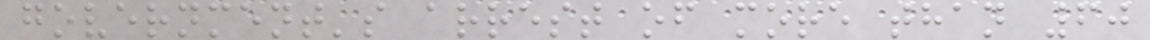government's arrest of more than 60
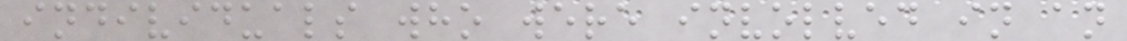individuals who were involved in an
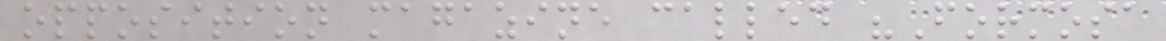opposition magazine called "Formosa
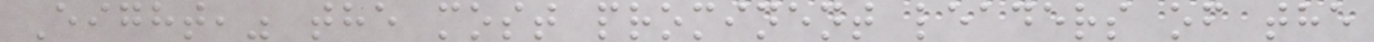Eight," the most prominent leaders of the
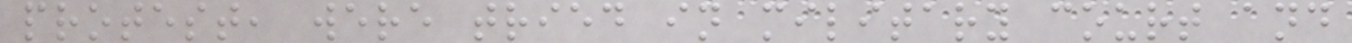protest, were tried in military court and
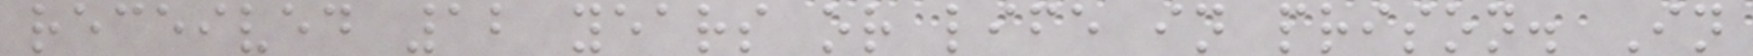received 12 years or life in prison. In
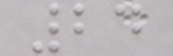24
